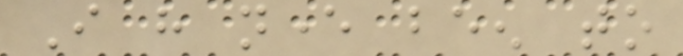I have never been to
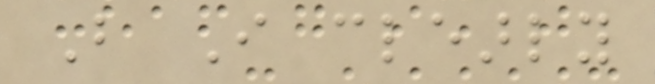But I clearly
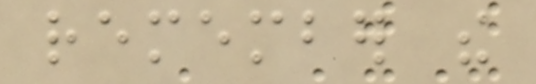remember the
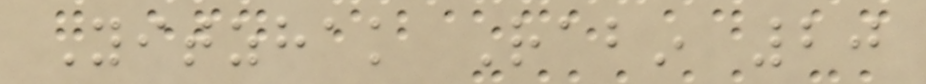Yitzhak Rabin 20
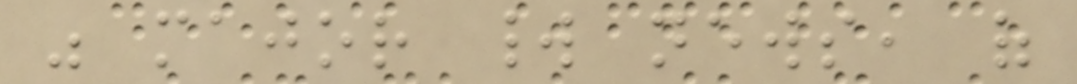was major world news, of
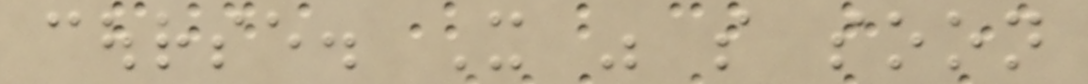course. It was so soon
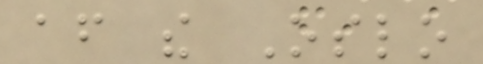after the Oslo
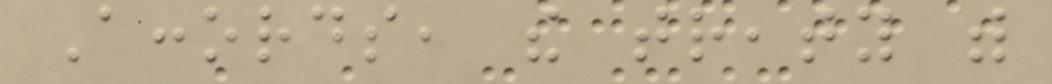Accords, the treaty with
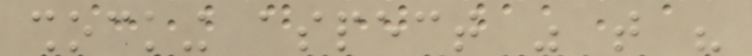shocking aspect was that his
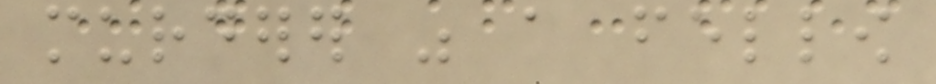murderer was a fellow
